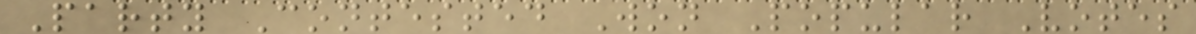Party Contested Won Popular Votes
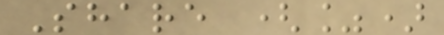Share (%)
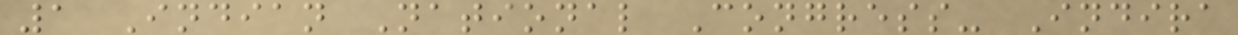1 Indian National Congress- Indira
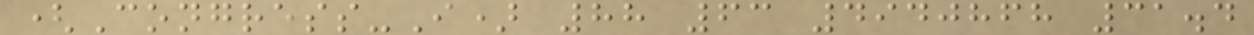(Congress-I) 88 63 4940868 31.4
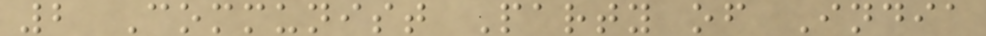2 Communist Party of India
